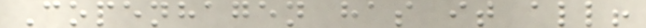Copenhagen has it all!
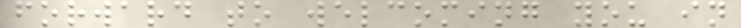forward to welcoming you in
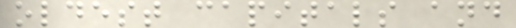oldest capitals and
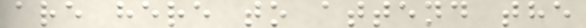are here to attend the
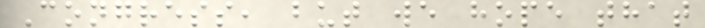Congress, but we hope that
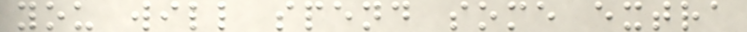you will spend some extra
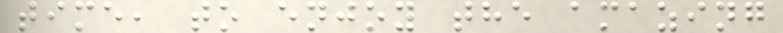time, to enjoy the amazing
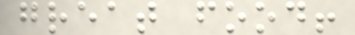great food!
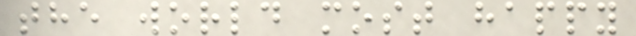the world most happy
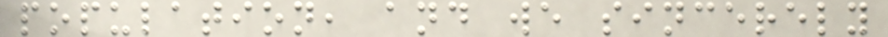population, and we sincerely
